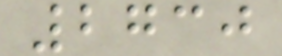2730
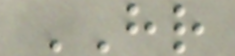HR
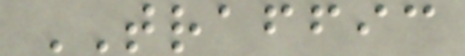TRAFFIC
